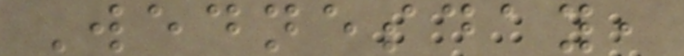Wednesday,
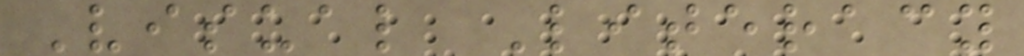Visual Literacy
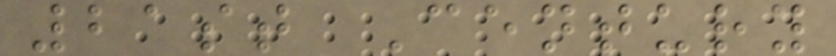21st Century
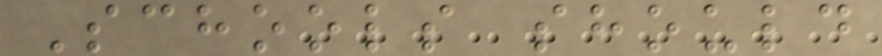Schools should
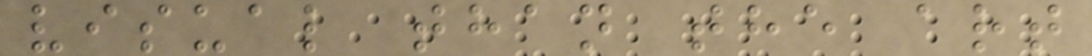visual than the art
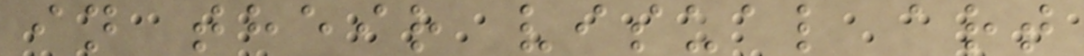in their visual art
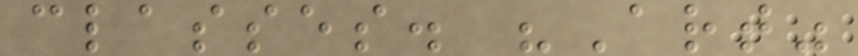classes. "Art"
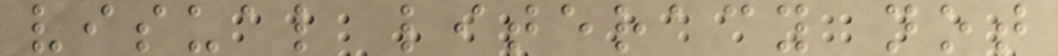visual literacy not
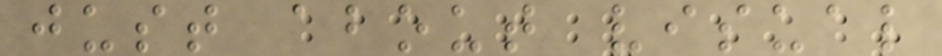just about visual
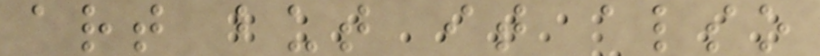art but it also
